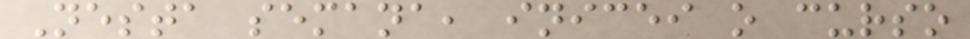Nesta semana, inicei o curso
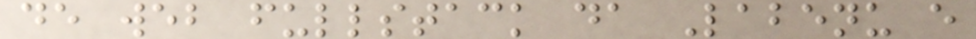de web fullstack da Labenu e
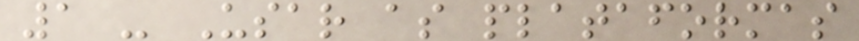1 - Usar as plataformas
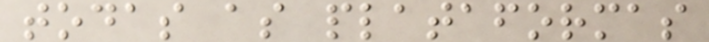todas as plataformas
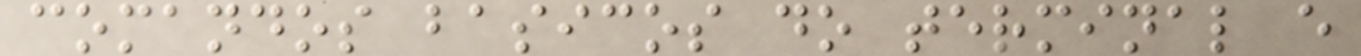comandos basicos do terminal e
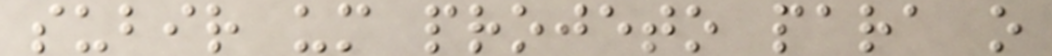subir um projeto para o
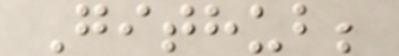Github;
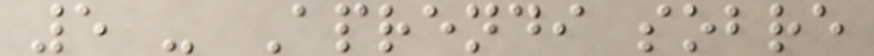5 - Aprendi sobre
